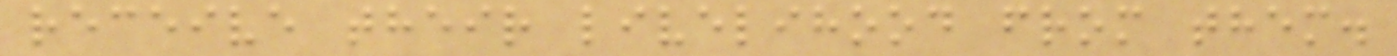receive their livelihood from them.
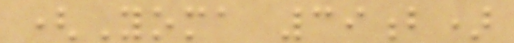(Yoma 39b)
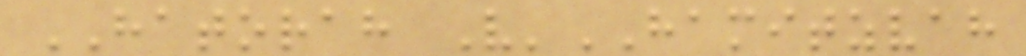HATORAH V'HAMITZVAH
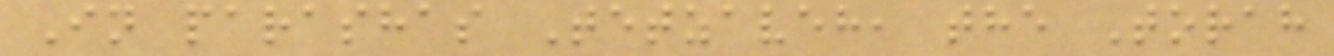In parashas Tetzaveh, the Torah
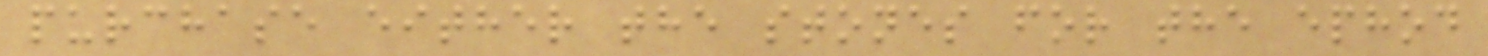purchase either the stones for the ephod
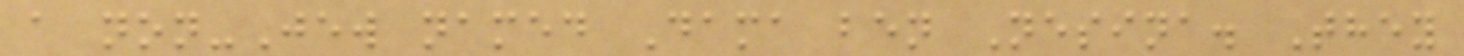a non-Jew named Dama ben Nesina. They
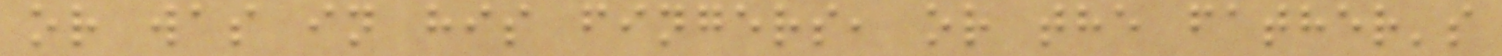or was in his fingers, or the father's
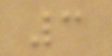3
